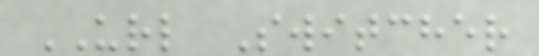URL Switcher
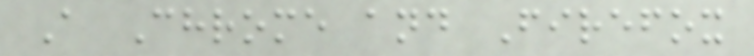A Chrome and Firefox
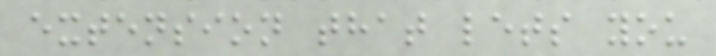extension that lets you
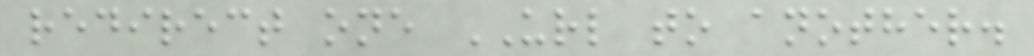redirect one URL to another.
